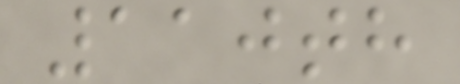110th
